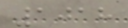1018
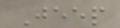Jeep
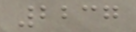2237
